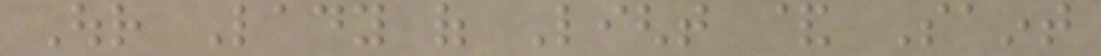Our Lady of Light & Saint
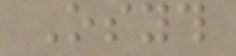Osyth
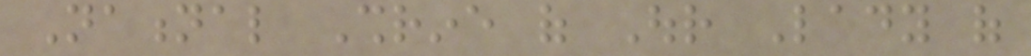National Shrine of Our Lady of
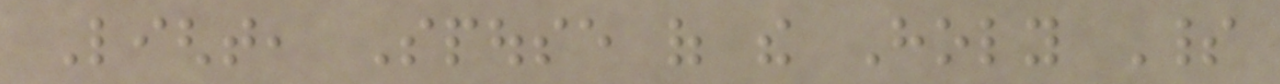Light, Spouse of the Holy Spirit
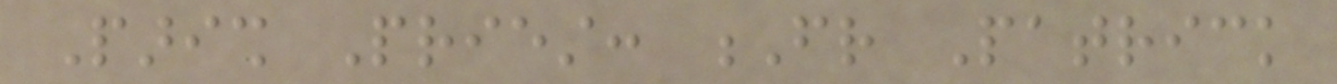Parish Priest: Fr Patrick
